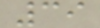39
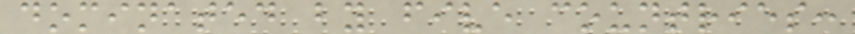dominated by five countries:
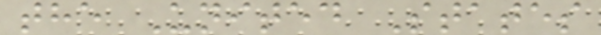the United States
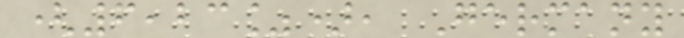(6,23%), Germany
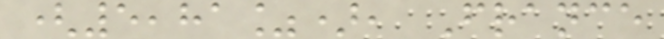(5,81%), France
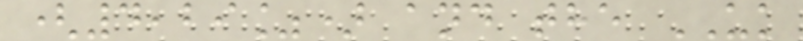(4,29%) and the UK
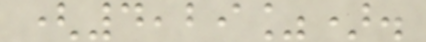(4,29%).
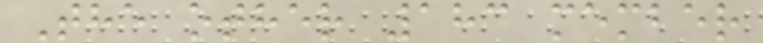The other 183 member
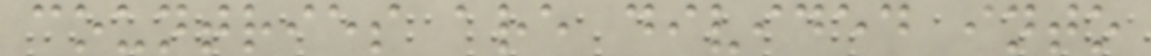countries are divided into
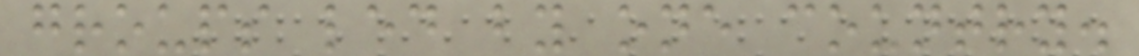groups led by one country.
